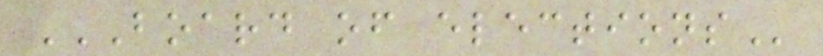BOARD OF ELECTIONS
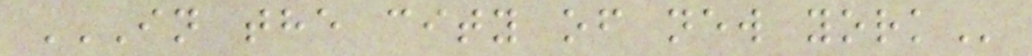IN THE CITY OF NEW YORK
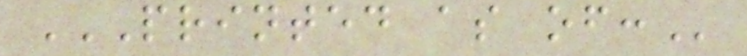PRINTED AS OF:
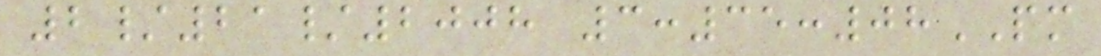2/21/2008 3:35:08PM
